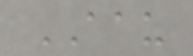AAU
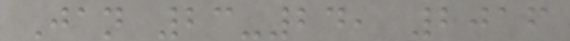Jan 23-24, 2016
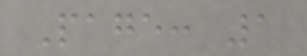Page: 1
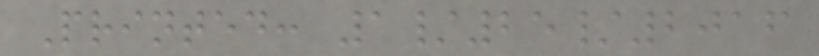Printed: 1/25/2016
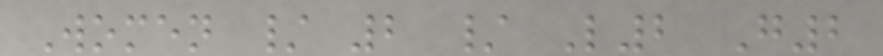Women / 2 / L2 G2
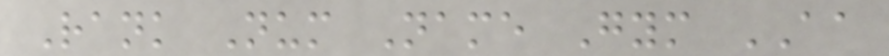Rank Num Name Gym AA
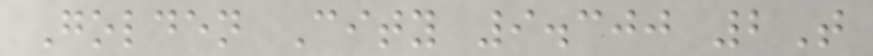Golden City 9.300 2T
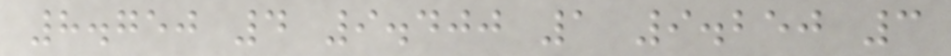8.750 4 9.400 1 9.250 3
